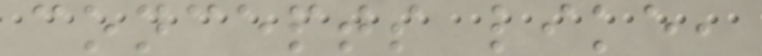concepts like,
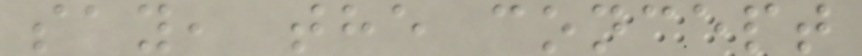say, the concept
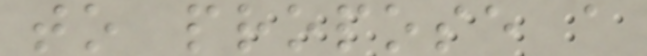to propose a
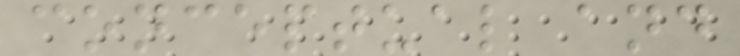conceptual and
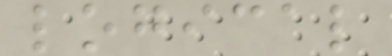logical
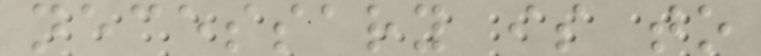necessary is to
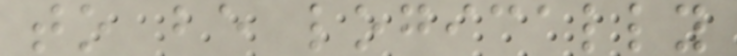to be logically
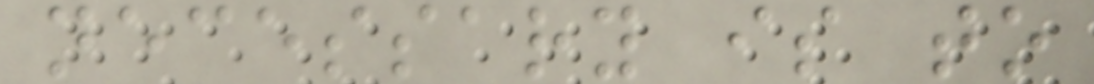necessary is to
